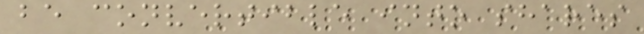be convertible into shares
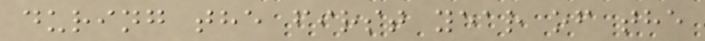during the first year of the
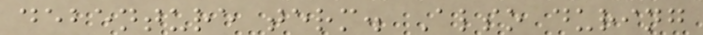debenture term. Also during
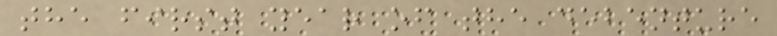the first year of the debenture
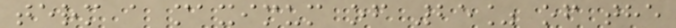term a maximum of 25% of the
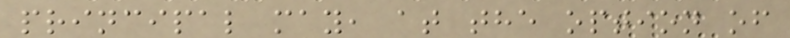principal may, at the option of
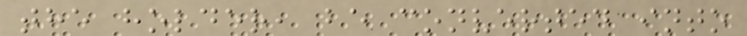the holder, be converted into
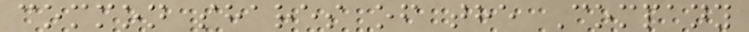common shares of the Company
